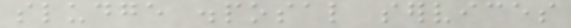sludge disposal services
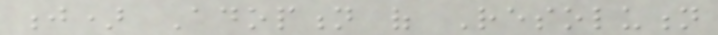j) Adoption of Resolution
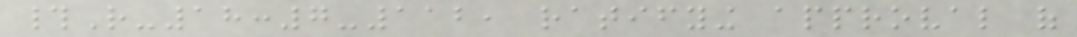#R-18:7-112, ratifying approval of
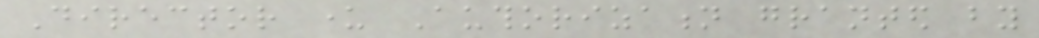Director under Authorization granted by
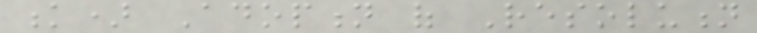k) Adoption of Resolution
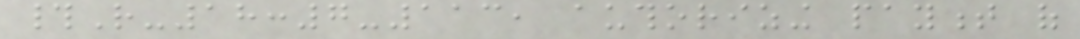#R-18:7-113, authorizing payment of
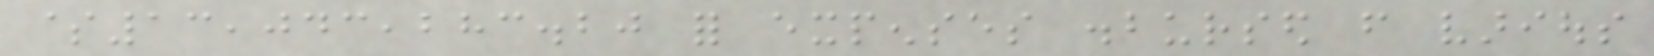$13,043,283.20 for expenses disbursed from various
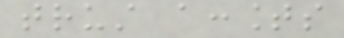trust accounts
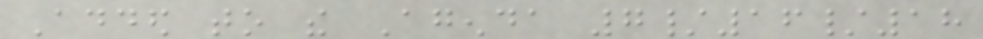Added to the Agenda 7/16/18
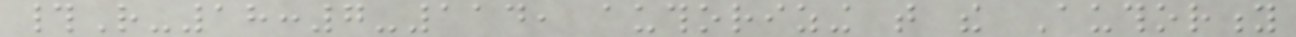#R-18:7-114, authorizing that the Authority
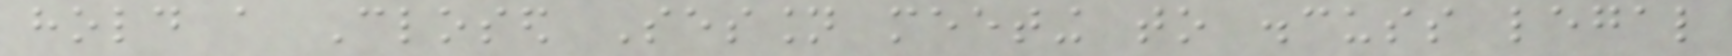hold a Closed Session meeting to discuss legal
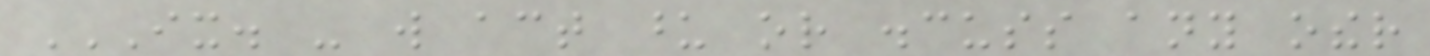IX. - WILL ACT UPON OR DISCUSS ANY OTHER
